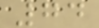74
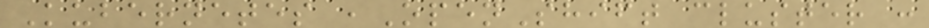Kubernetes ,OpenShift cluster :
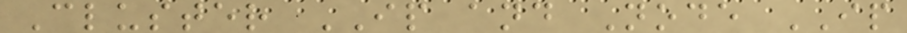Cluster IP and Node IP
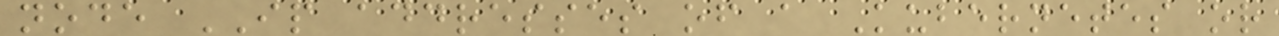node IP addresses of a Kubernetes or
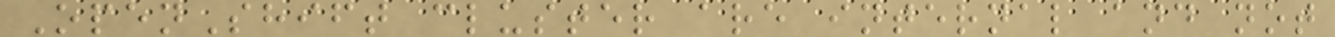OpenShift cluster are internal and not
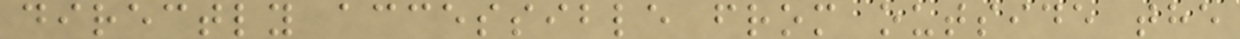directly accessible from outside the
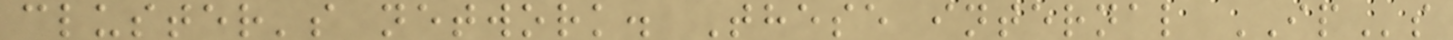cluster's network. These internal IPs
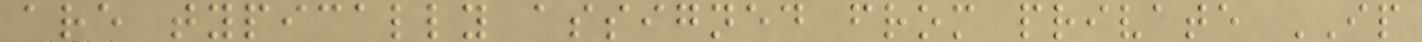are typically assigned from private IP
